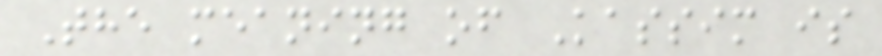The meaning of Kassim is
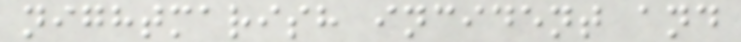nightmarish incident and
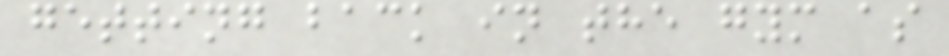getting back in the gym as
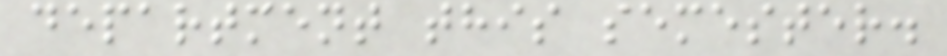department this semester.
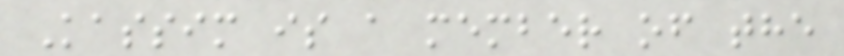Kassim is a member of the
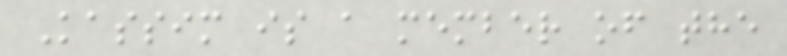Kassim is a member of the
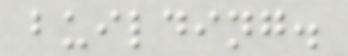building.
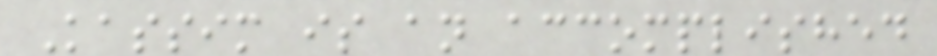Kassim is an accomplished
